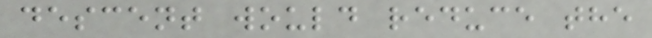descent would reduce the
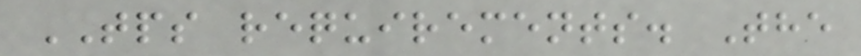TPS requirements. The
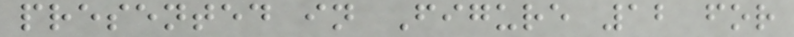presented in Figure 12 for
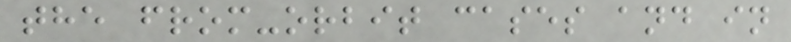the from-orbit cases and in
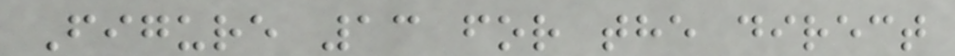Figure 13 for the direct
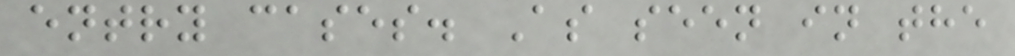entry cases. As seen in the
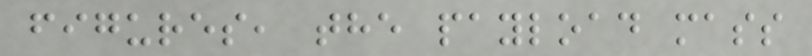figures, the payload mass
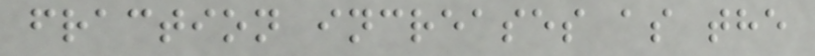fraction increases as the
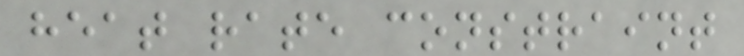heat rate constraint
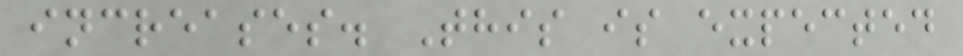increases. This is expected
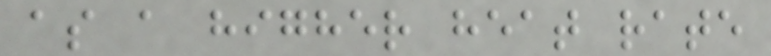as a higher heat rate
